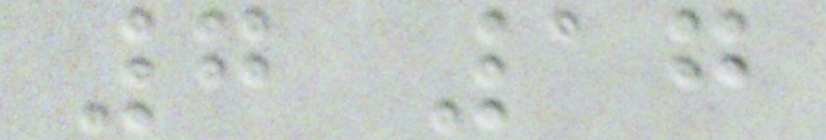7 17
